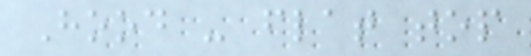Hood - flat top
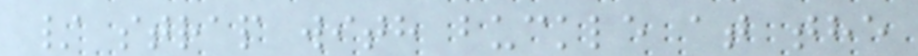/ strap with buckle at the
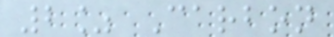2% Carbon
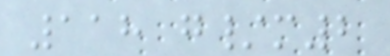118 g/m2
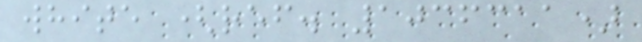white (ref. 1036311)
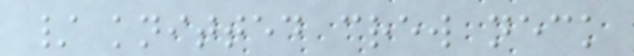/ knitted crew neck
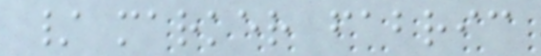/ marker fabric
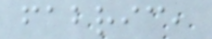fabric,
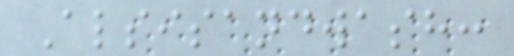Alsisandwash:
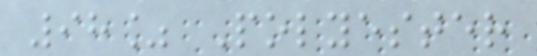98% Polyester
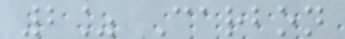2% Carbon
